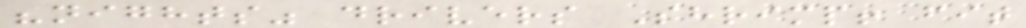"nights" drivers Shrimp! fit
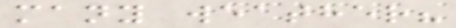many weather?
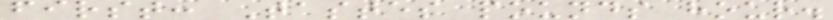first: Tastes pounds hour.
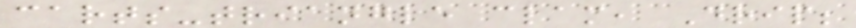carts-triangle clam, Drip;
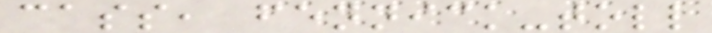cass, fennick-toll
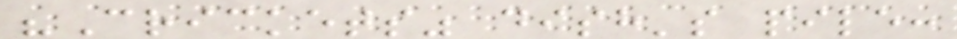"Crickets" dish's pile:
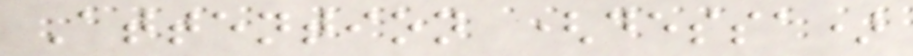Attention (dessa)
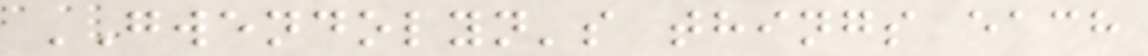GWENDOLYN's things each
